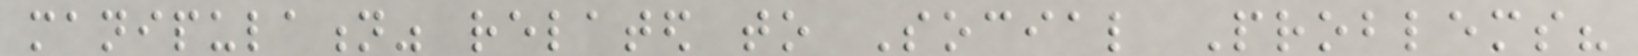manipulation" related to Social Problems?
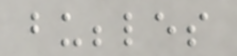bubbles
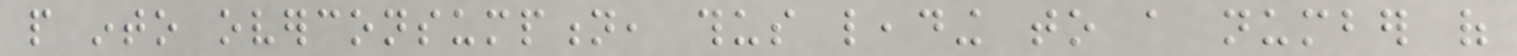people into overconsumption, thus leading to a number of
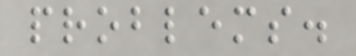problems.
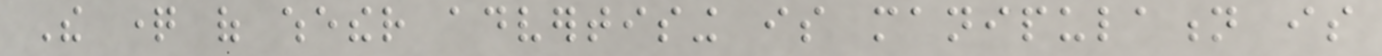The question of whether advertising is manipulation is
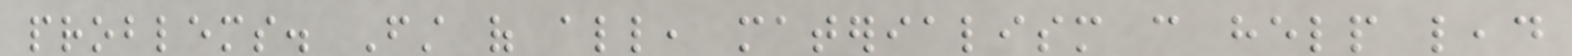problems. First of all, materialism can help lead
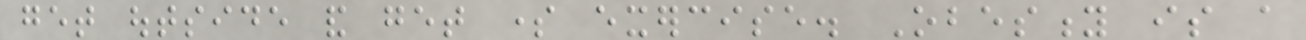get outside and get some exercise. Obesity is a
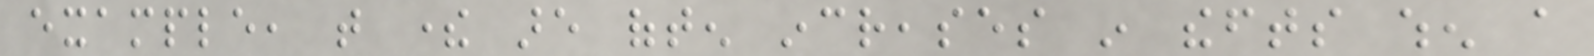example, that there are often increases in thefts when a
